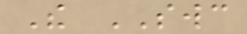The SWC
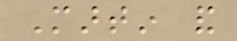Martin and
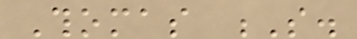Thomas S.
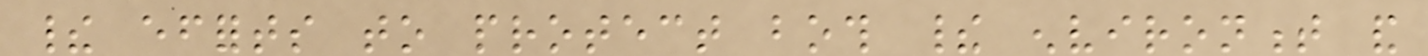their efforts to protect both their environment and
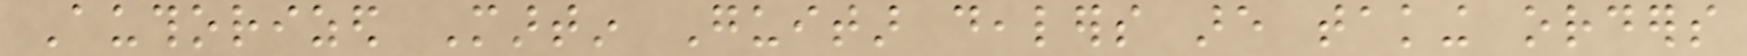Authorized Martin Guitar dealers are taking orders
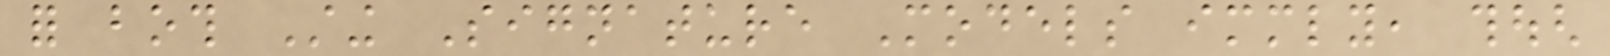for both Sting Signature Models immediately, though
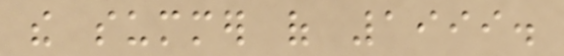the summer of 1999.
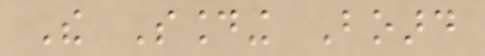The Sounding Board
